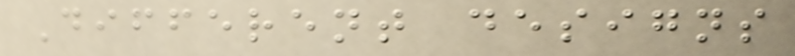Different designs
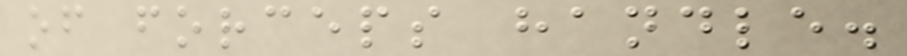of forceps handle.
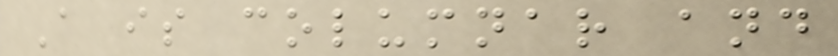A is columnar and
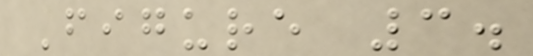Figure 3.
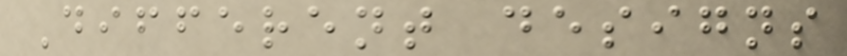Different designs
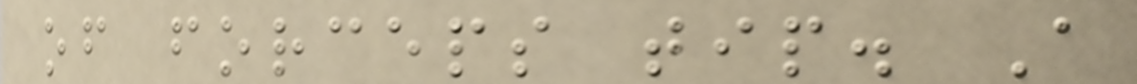of forceps tip. A
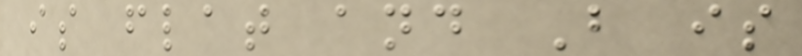is flat and B is
